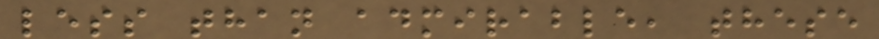less than admirable, these
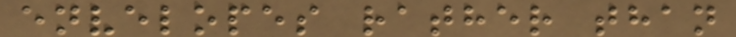envelopes rather than
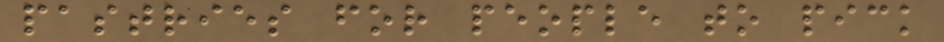pastries for people to pick
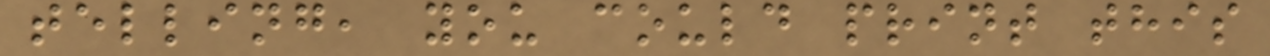telling, you could print this
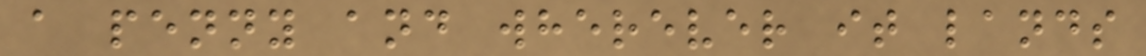a penny and wherever it lands
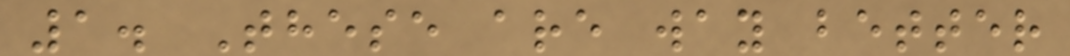1. These are way better
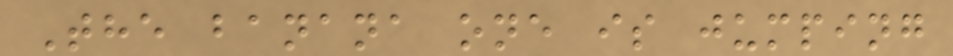The banana one is jumping
